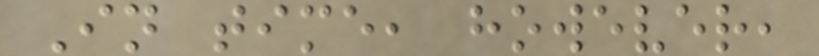In time, however,
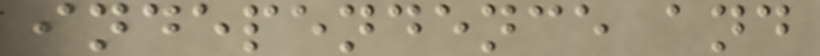independence and
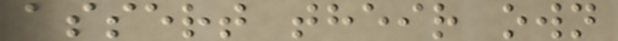assert their own
